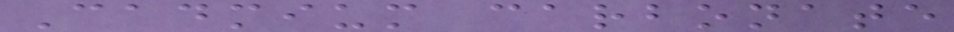Cadmium carbonate
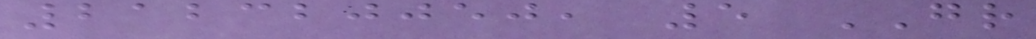212320050, 5 GR
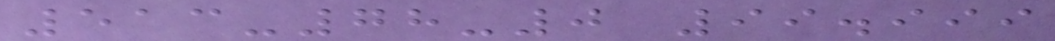513-78-0 99.999
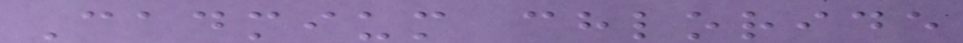Cadmium chloride
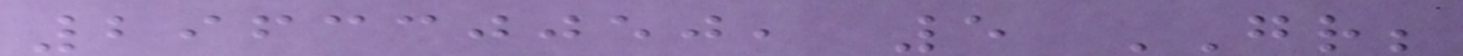296330050, 5 GR;
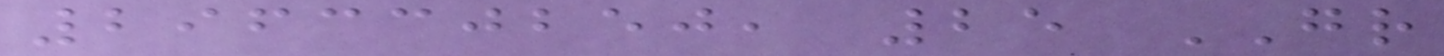296330250, 25 GR
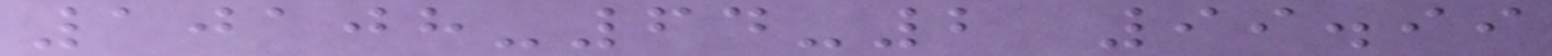10108-64-2 99.99
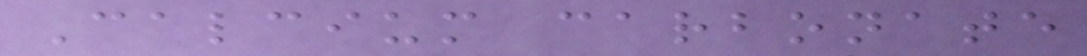Calcium carbonate
